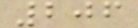206
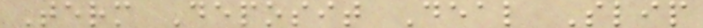Term Deposit Deal Slip
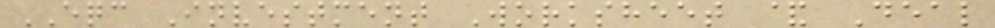EQC Investment Worksheet & Deal
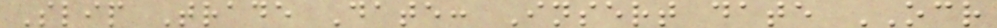Slip Trade Date: Insert date OCR
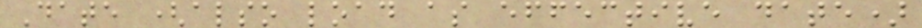Date (also load as effective date)
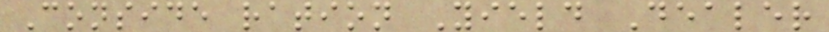Conside ration Yield Dealer
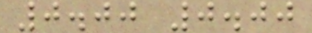0.00 0.00
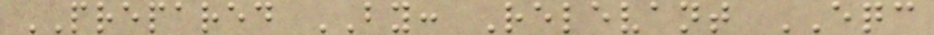PREPARED BY: Relevant EQC
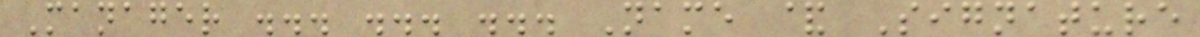Manager ... ... ... Name & Signature
